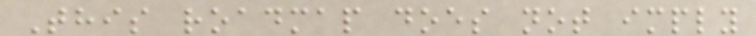This roadmap does not imply
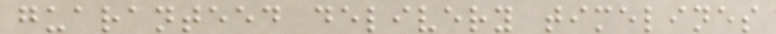guaranteed delivery timelines
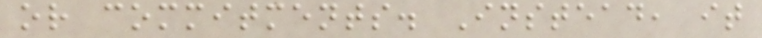or commitments. Instead, it
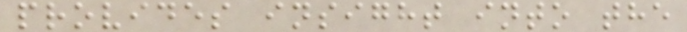provides insight into the
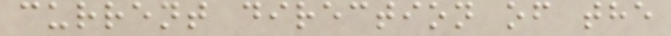current direction of the
